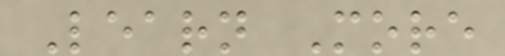Learn More
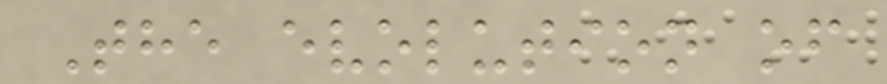The evolution of
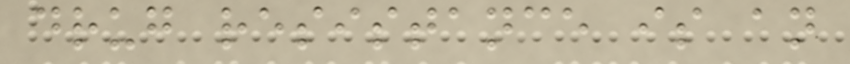drug resistance is an
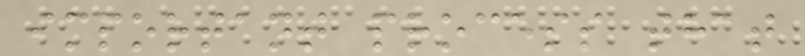important process that
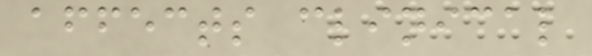affects clinical
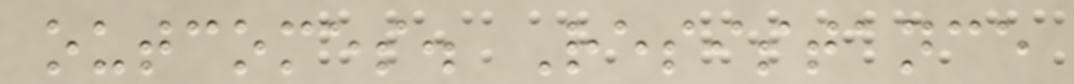outcomes. Resistance
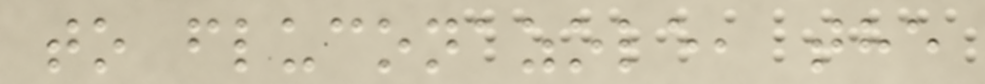to fluconazole, the
